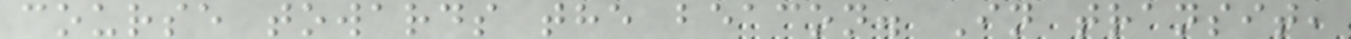course towards the beacon. In transit,
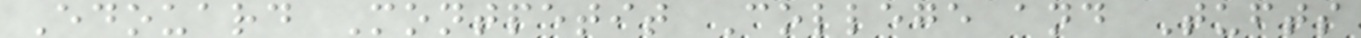Edouard Montpetit College and Tufts
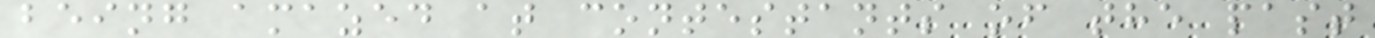being amazed at contestants of the past
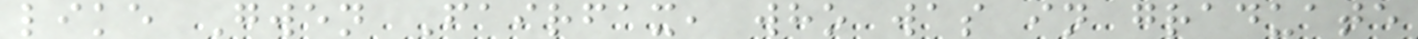like Gwen Fairfax, who was in graduate
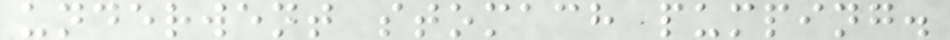underwent stomach pumping.
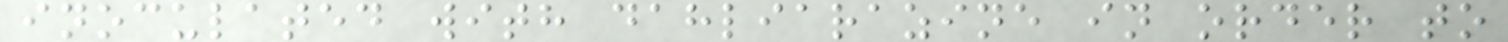inoculated with dahliarazine in order to
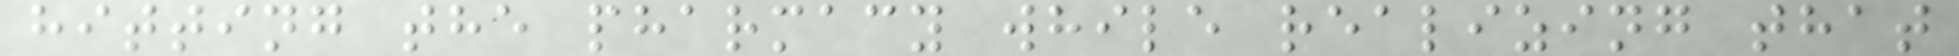hitting the pharmacy while realizing that
